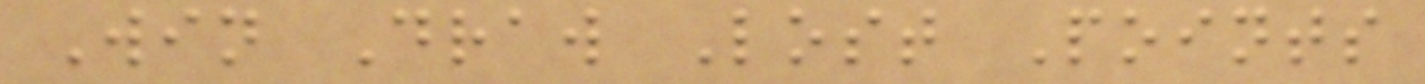Win Draw Lost Points
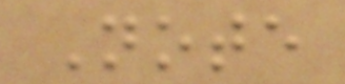Note
